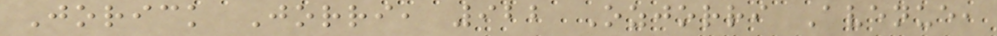Jorick Jorri, 922 Ozjorri Avenue,
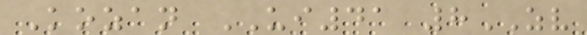Kozan UI41 8ZV
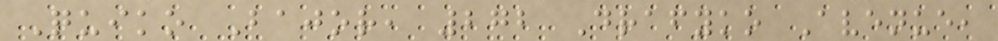Quiko Bajor, 272 Drafyko Avenue,
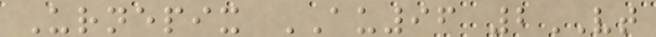Urnepix AU96 2VT
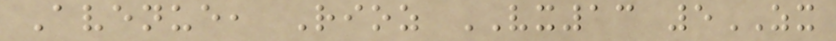Avenue, Rioz VX13 5ZX
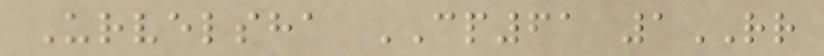Urvelsha CP61 1RR
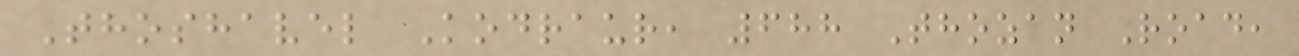Thoshavel Kodraur, 688 Thozan Road,
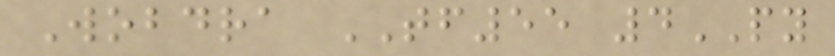Wobdra TF55 4PY
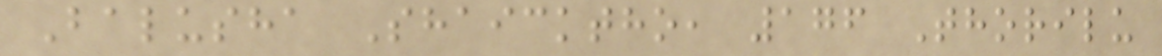Balusha Shaicktho, 176 Thorilu
